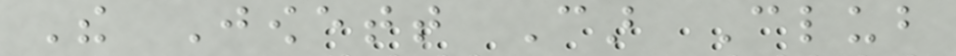The Jowett Car Club
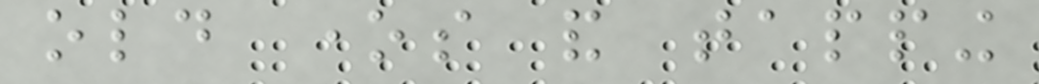old ones and tapping
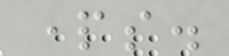parts.
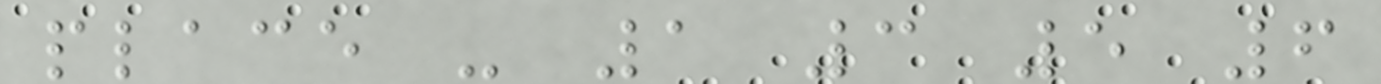place - 1 3 5 6
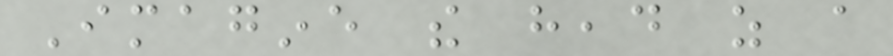Imagine the head as a
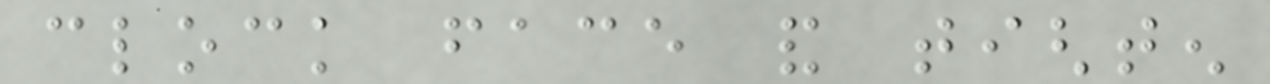clock face and tighten
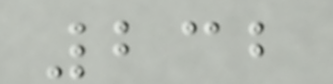232
